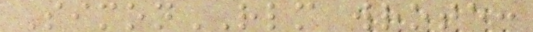SimonRLM wrote:
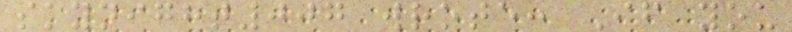skynight007 wrote: If you
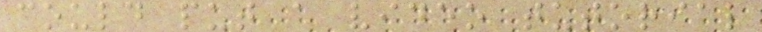could put a video tutorial
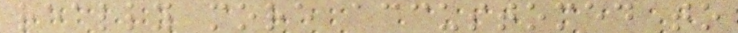really more accustomed to
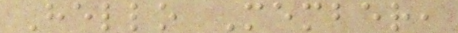Hello Member,
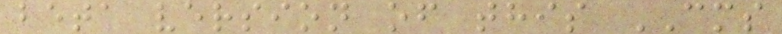beta version of this CMS
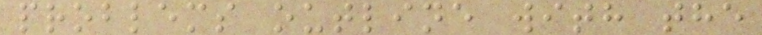problems outline with the
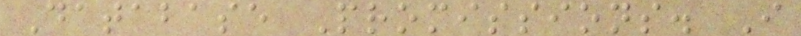Database Promissions. I
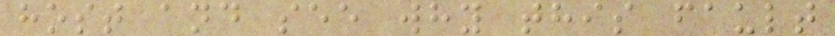host and see why this fault
